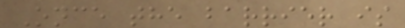Once the barrier is
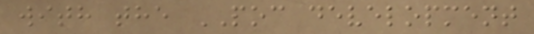with the POC development
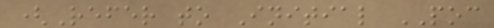(Refer to Initial POC
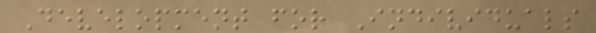Development for Individuals
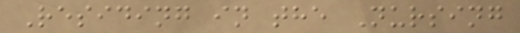Residing in the Nursing
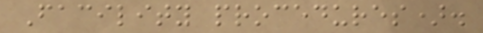Facility procedures).
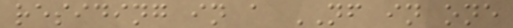residing in a NF in one
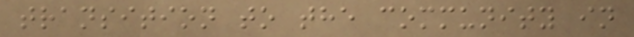transition to the community in
